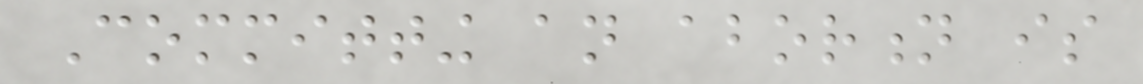Committing an abortion is
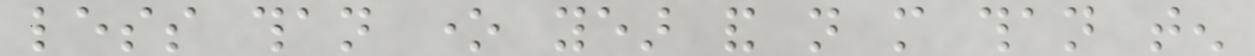less than one year and not more than ten
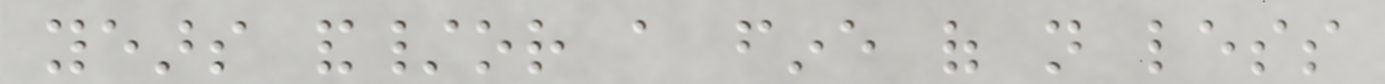years and/or a fine of not less
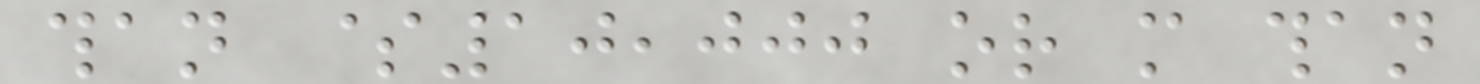than $10,000 or more than
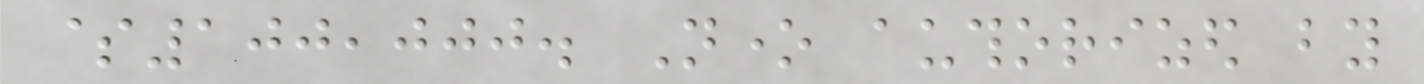$100,000. None authorized by
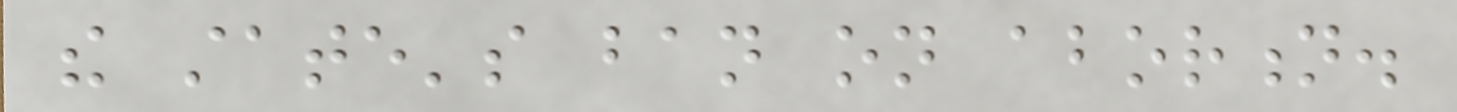the state's ban on abortion.
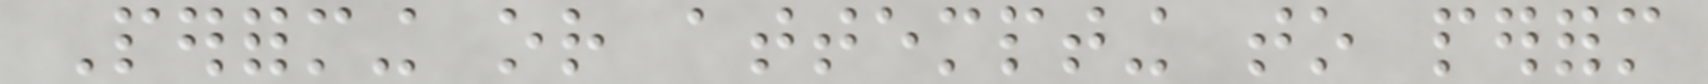Performing or attempting to perform
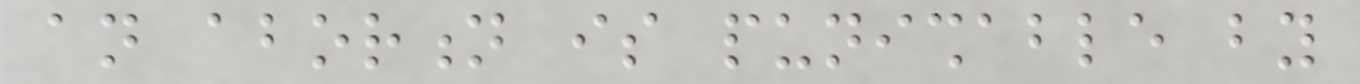an abortion is punishable by
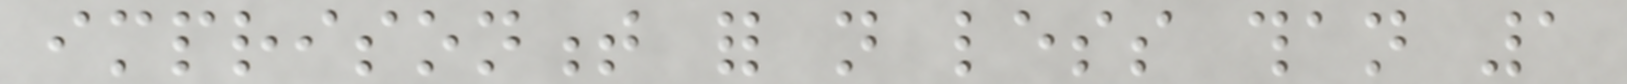imprisonment for not less than 1
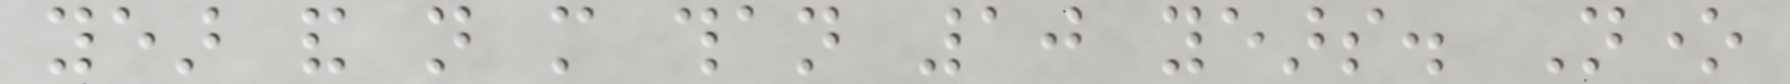year and not more than 10 years. None
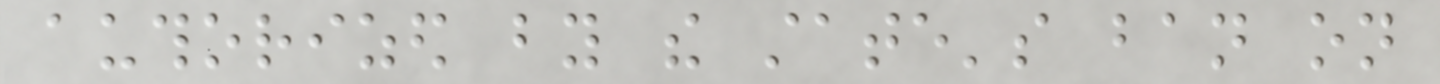authorized by the state's ban on
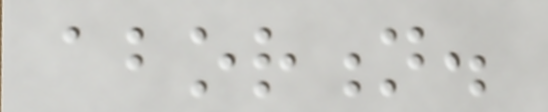abortion.
